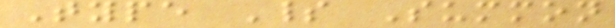Type Spirit Summon
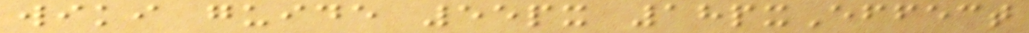wiki guide 55px 18pxEffect
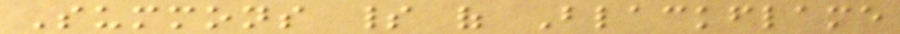Summons spirit of Blackflame
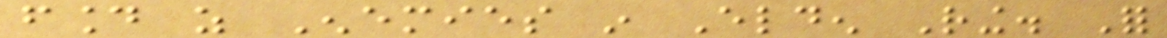found as Enemies in Elden Ring. For
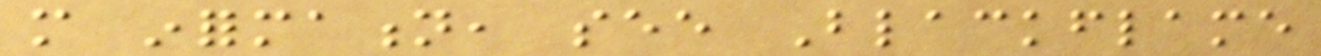more information, see Blackflame
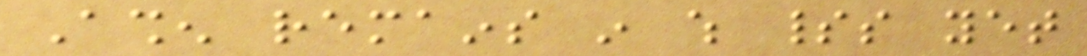Ashen remains in which spirits yet
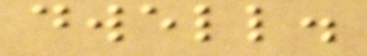dwell.
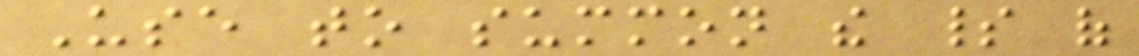Use to summon the spirit of
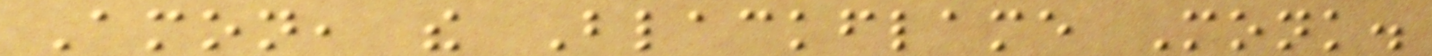Amon, the Blackflame Monk.
